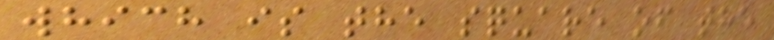which is the square of the
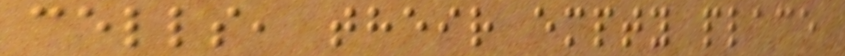cells, their empty place
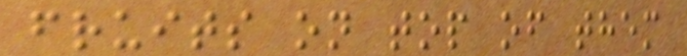fruits on top of them
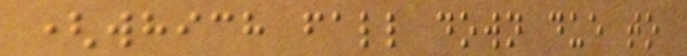(which fall down due to
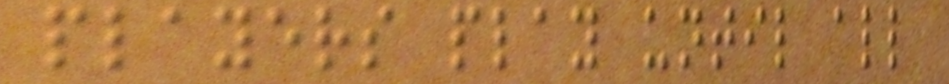players play until all
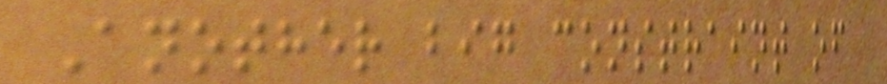Another big constraint of
